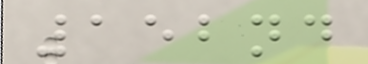152nd
